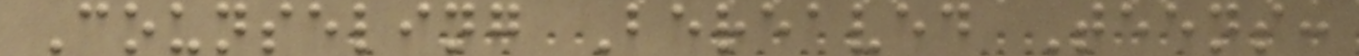Counseling Bereaved Teens:
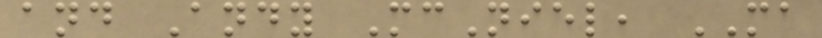and Andy McNiel, MA
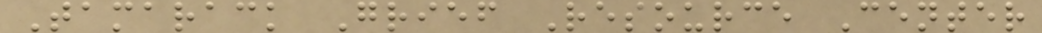Tamarack Grief Resource Center
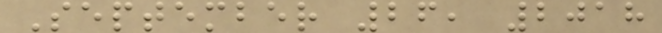September 26, 2018
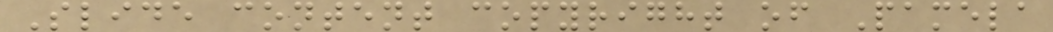Slide content copyright of Pamela
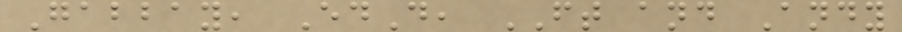Gabbay, EdD, FT and Andy
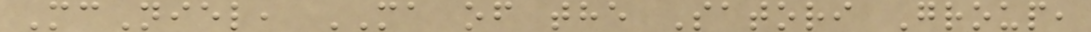McNiel, MA of the Satori Group,
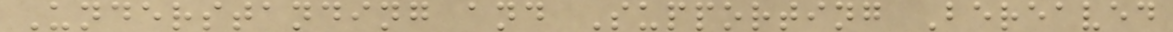Understanding and Supporting Bereaved
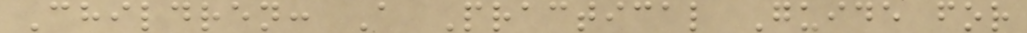Children: A Practical Guide for
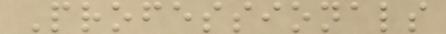Professionals
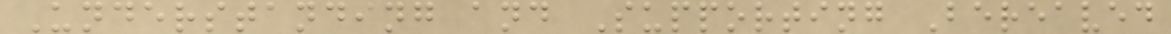Understanding and Supporting Bereaved
